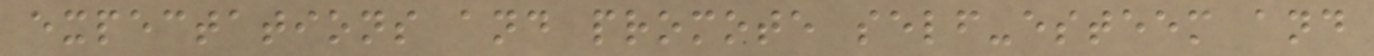expectations and promote self-esteem and
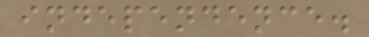independence.
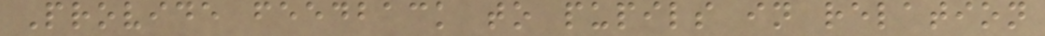Provide feedback to pupils in relation
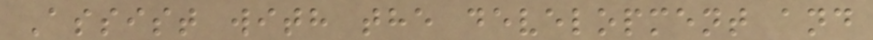Assist with the development and
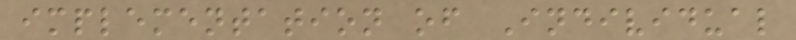implementation of Individual
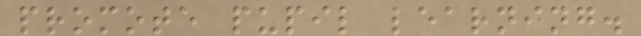promote pupil learning.
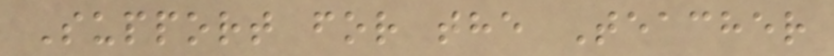Support for the Teacher
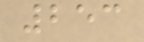253
